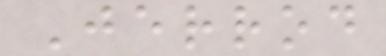Jerrod
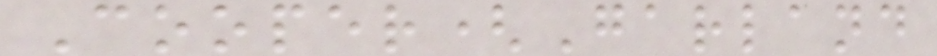Cooper(Garland
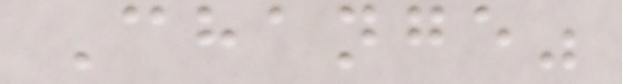Change"
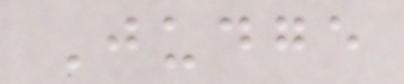Judge
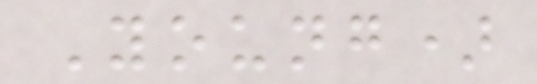Young)
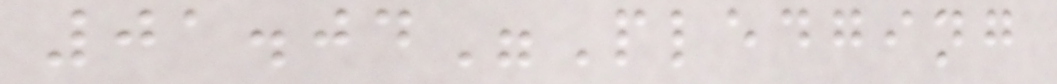01.04"Pledging
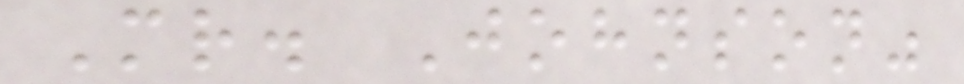Mr. Johnson"
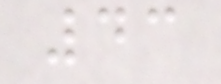43
